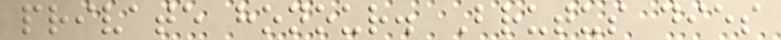private honour. Brutus dies
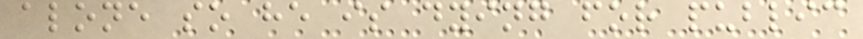alone so he is dying for public
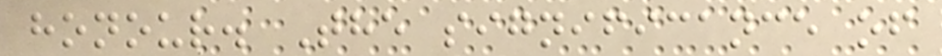honour. The significance of
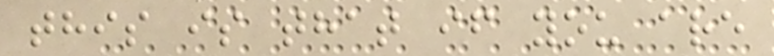this is that if you are
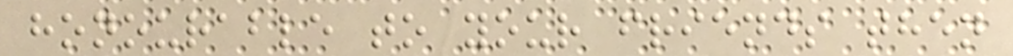honourable to your friends then
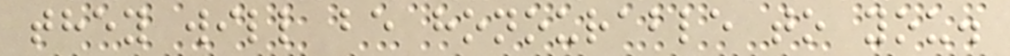they will be honourable to you.
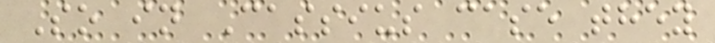So in Cassius case they
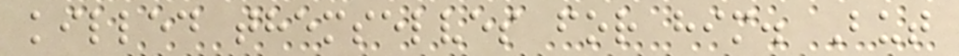killed themselves for him. But
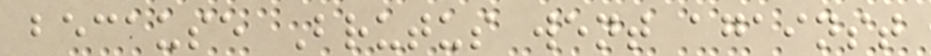because Brutus went against
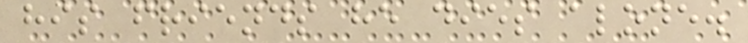his friends he dies alone.
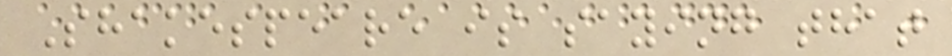Shakespeare is saying that
